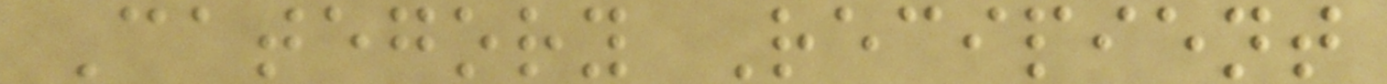Category Recipient
